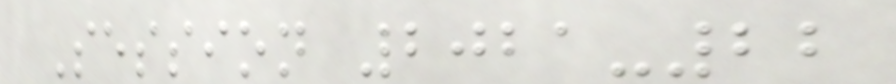Session 2021-22
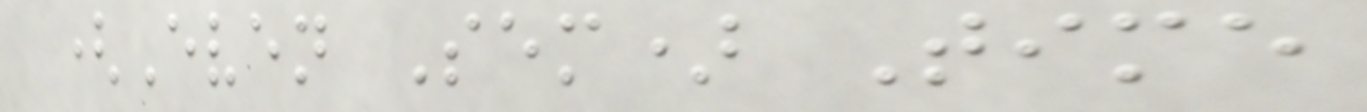(Even Sem) Time
